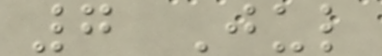7 Jul
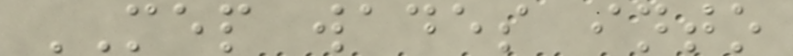MEP wades into
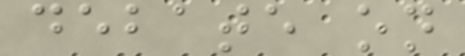debate on
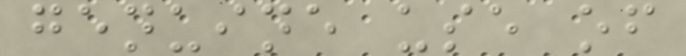genuine use of
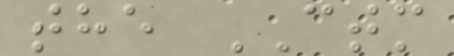the CTM
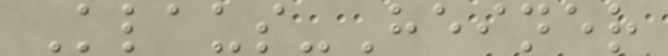Klaus-Heiner
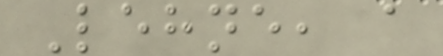Lehne, a
